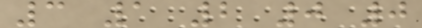3 1 2 0 0
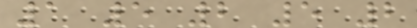1 5 2 5 2
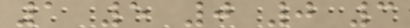1 5 0 0 3
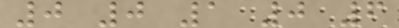0 0 1 0 6
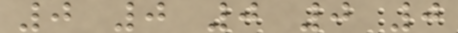0 0 0 0 0
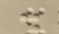.
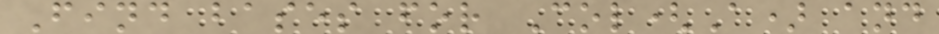Find bases for Col(A) and
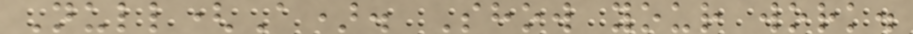Null(A). Show your work.
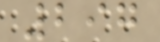297
